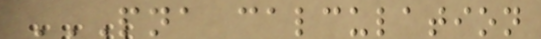PNA CALCULATION
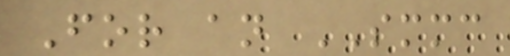For an SMMC
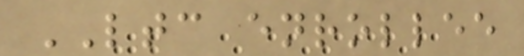LTC enrollee
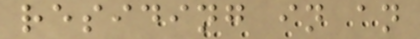residing in an
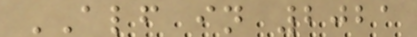ALF in 2021
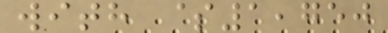with $1,750
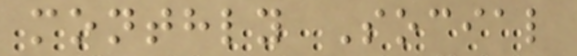monthly Social
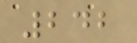242
